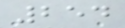254
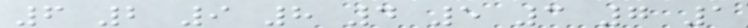6 2 9 8 4 5 3 7 1
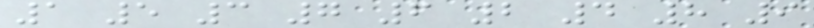1 5 3 7 6 2 4 8 9
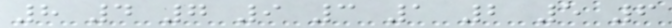8 4 7 9 3 1 2 5 6
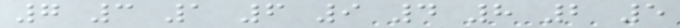7 3 1 6 9 4 8 2 5
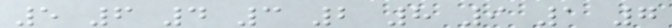5 6 4 3 2 8 9 1 7
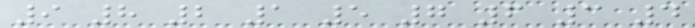9 8 2 1 5 7 6 3 4
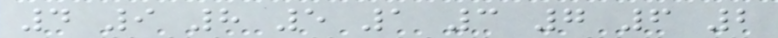4 9 8 5 1 3 7 6 2
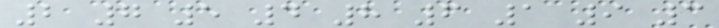2 7 5 4 8 6 1 9 3
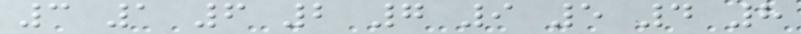3 1 6 2 7 9 5 4 8
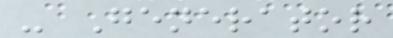- Generator
